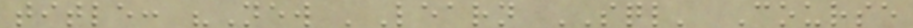title: "New 'Learn SQL' Course
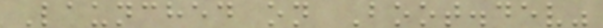Launched on Boot.dev"
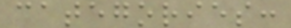categories:
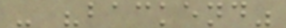- "backend"
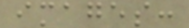images:
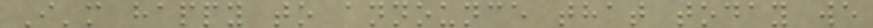I'm happy to announce that today we
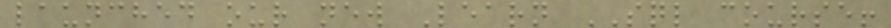launched our new Learn SQL course!
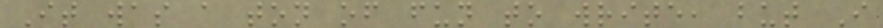It was a ton of fun to write, but I
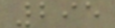295
